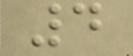4
